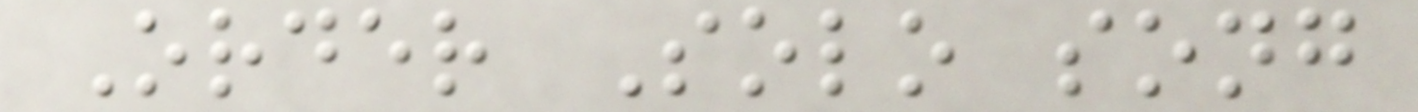Order Solo song
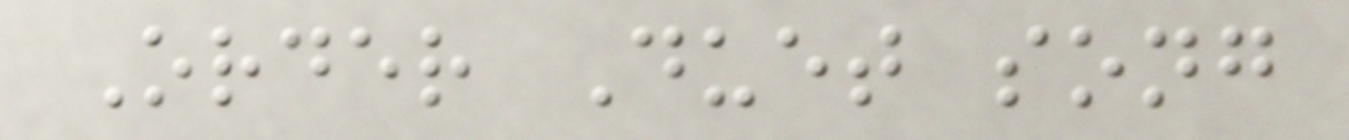Order Duet song
